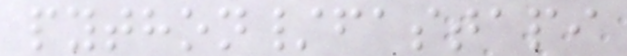python/fastapi
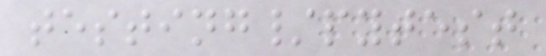testing/pytest
